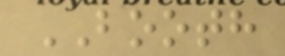BOOTH
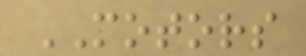MOTORS
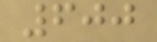600
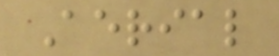Aerial
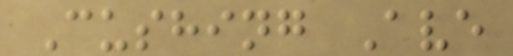Cushing Ave
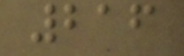216
